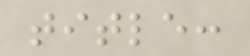title:
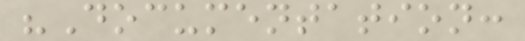"Documentation:
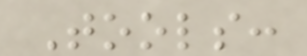Tools:
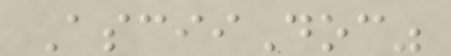AsciiDoc"
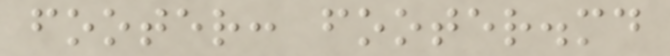footer: footer.md
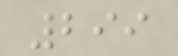299
